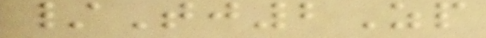/Tj2Zp
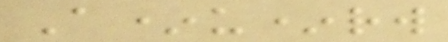A*u*rw
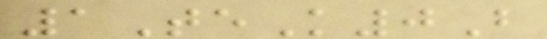1TeK0B
